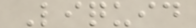Liquid
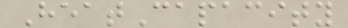HeatCapacity
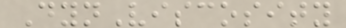DynViscosity
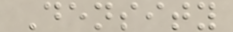Density
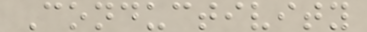Conductivity
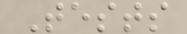Tests
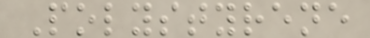Polystyrene
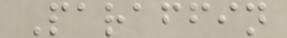Paraffin
